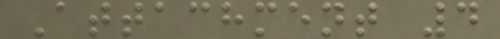Attachment 4
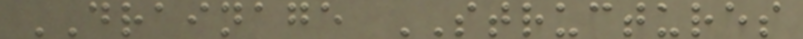DRAINAGE STRUCTURES
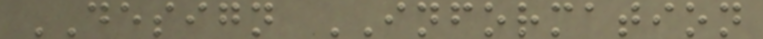DESIGN INFORMATION
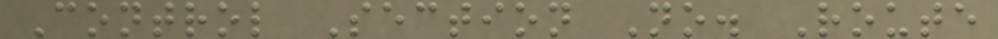Control Section No. Route
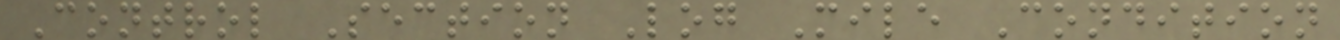Control Section Log Mile Condition
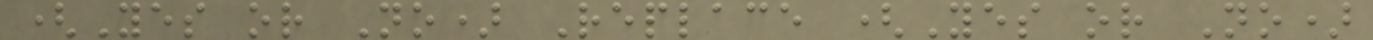(Yes or No) Replace (Yes or No)
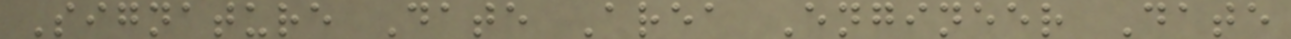Signature Date Area Engineer Date
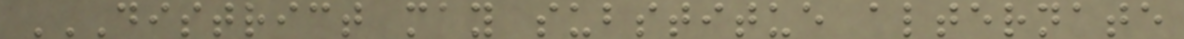DISTRICT MAY SUBSTITUE ALTERNATE
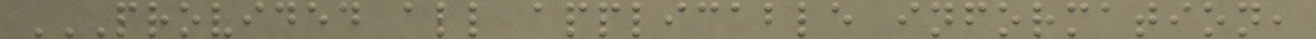PROVIDED ALL APPLICABLE INFORMATION,
